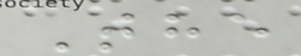The
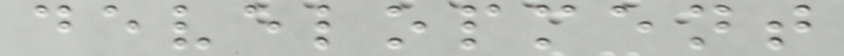development
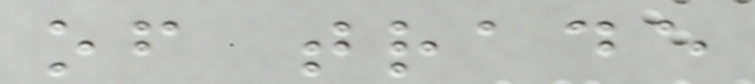of trade
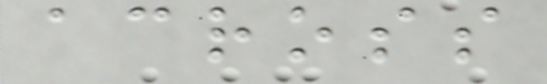across
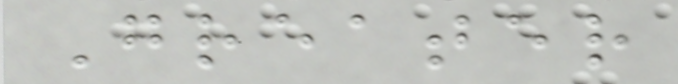Greater
